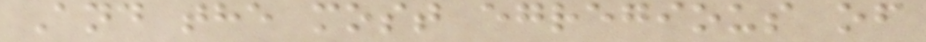And the most egregious of
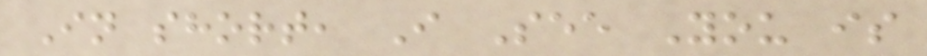In short, I See You is
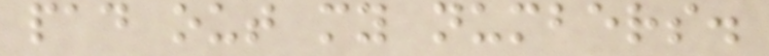pad out my numbers.
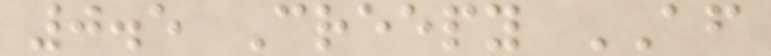0.5 Creepy AF
